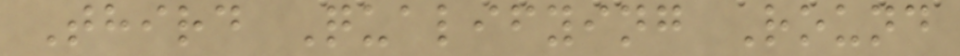Third Qualifying Round
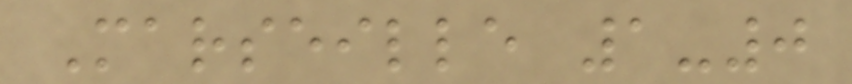Marseille 1-0
